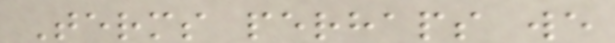Terms perhaps we
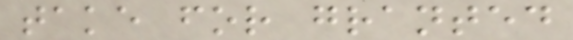take for granted
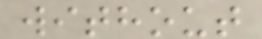without
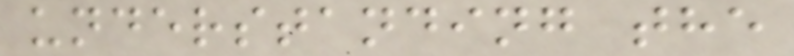understanding the
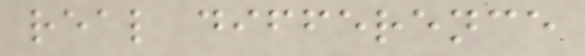real difference
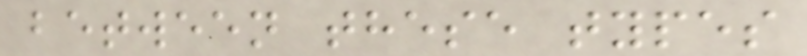between these types
